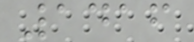1416
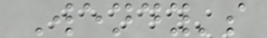Wendy's
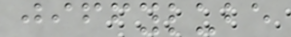jiffylube
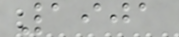1901
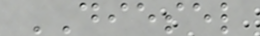DIESEL
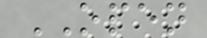OPEN
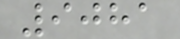9081
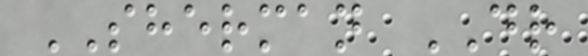SHERMAN DR
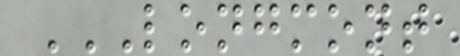LONGMONT
